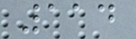114
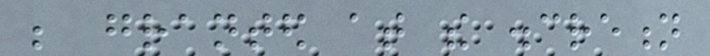be granted at the discretion
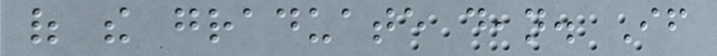of the graduate dean. If
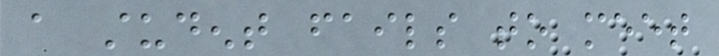a student fails to meet
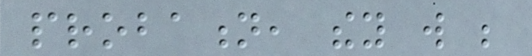probation, they will be
